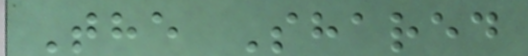The Shared
